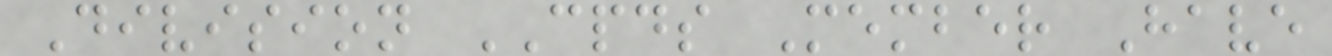Division CPDS Member Have
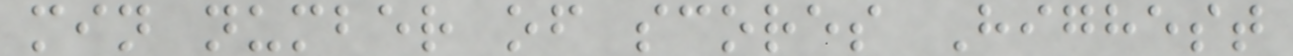min number of scores Highest
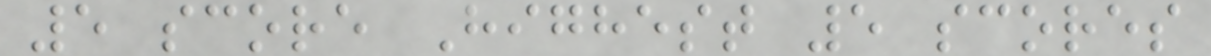5 score Highest 5 scores
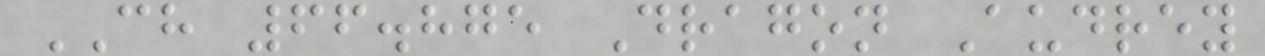CH 66.875 Dragon Audrey
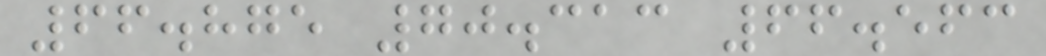66.875 70.313 66.563
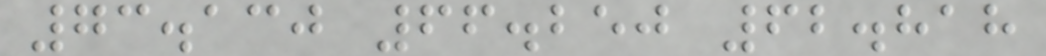73.130 66.250 62.818
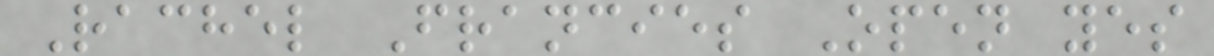Rachel Francies Open yes
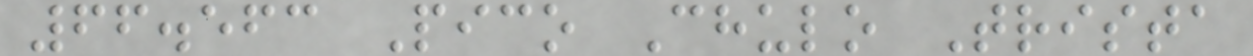66.563 Pico Chulo Trista
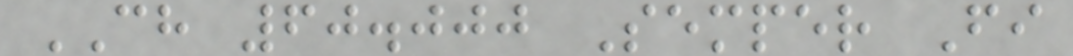CH 60.000 Semper Fi
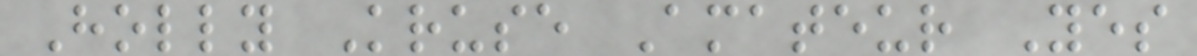Holly Kruse Amateur Yes
